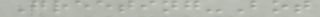Greeting-Bot
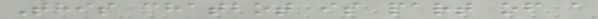This chatbot is part of a
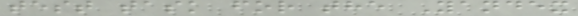test task for the Yandex
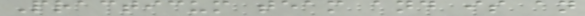Practicum team and is an
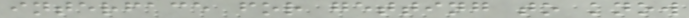interface for getting to know
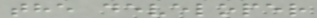the developer
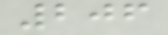206
